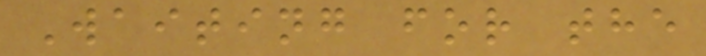Waiting for the
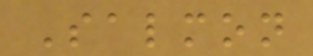Salmon
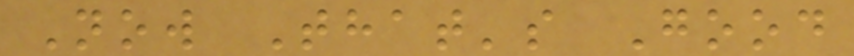Now That's Good
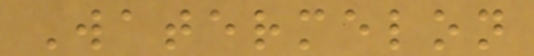Watermelon
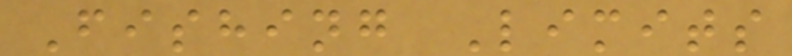Fishing Limits
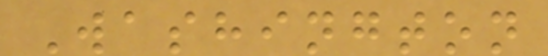Washington
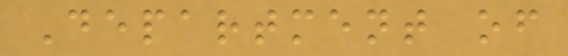Department of
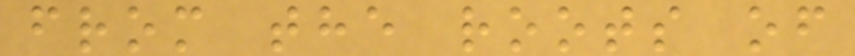from the roots of
